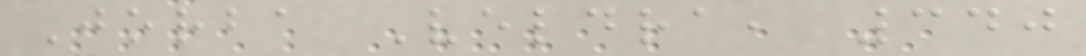Jorba Veldra, 340
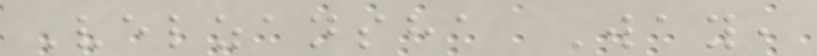Velzansha Way,
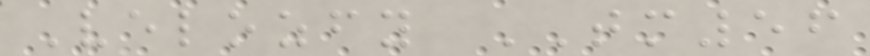Velozfy TM56
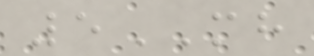5MH
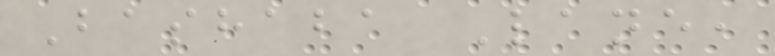Bashaba Lane,
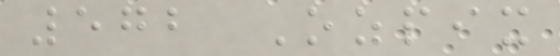572 Ozpix
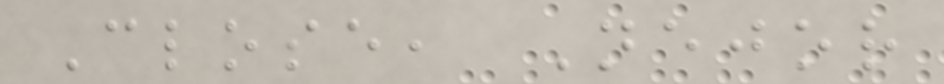Close, Nejor
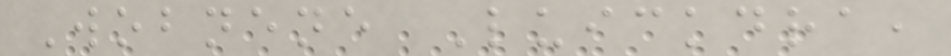Wobnene Luickdra,
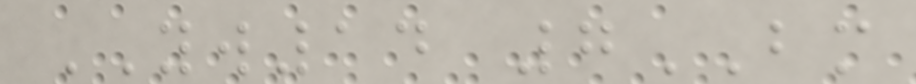YW14 7BM
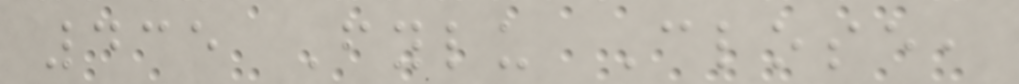435 Fylu Close,
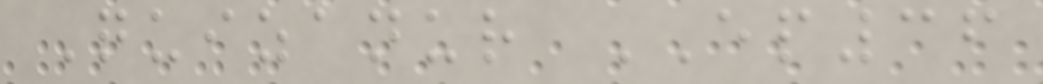Quizanur EP36
